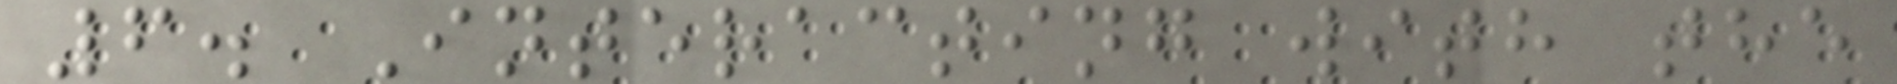6. Interacting with the
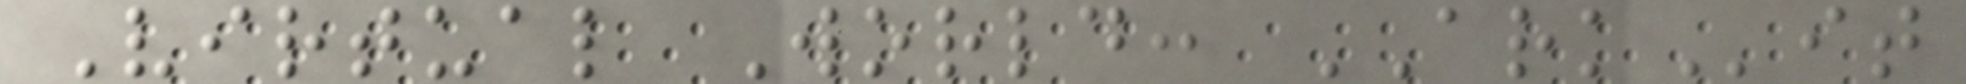Virtual World: ARKit
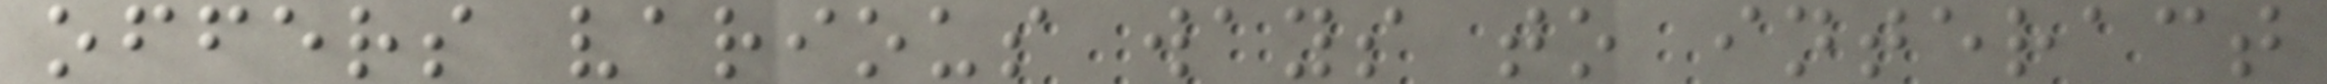offers various ways to interact
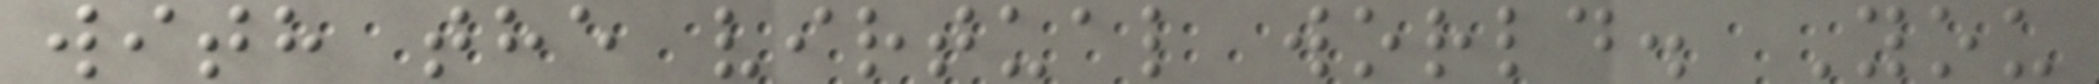with the virtual world. You
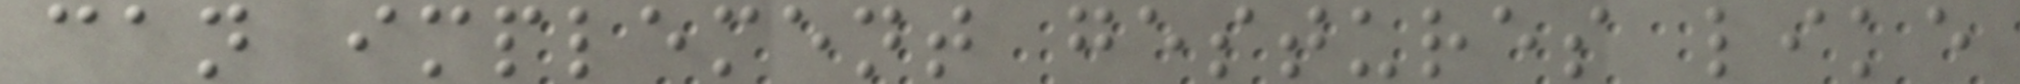can implement gestures like
